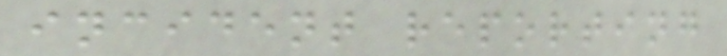incident reporting
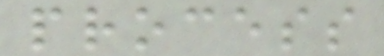process
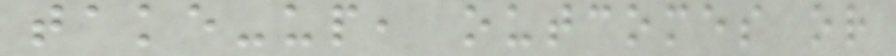take-up, outcomes or
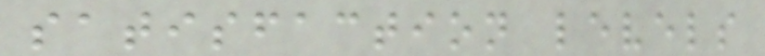satisfaction levels
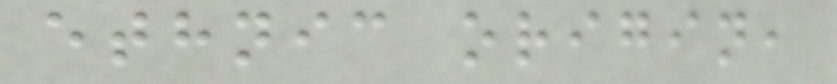ethnic origin,
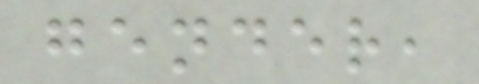gender,
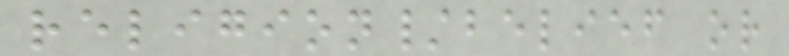religion/belief or
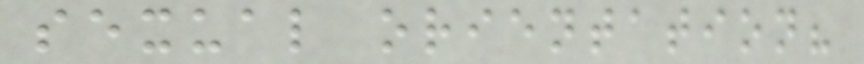sexual orientation?
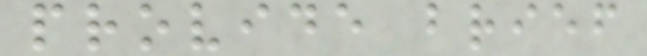provide brief
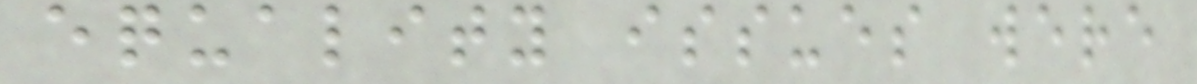equality issues were
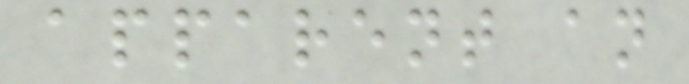apparent an
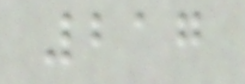217
